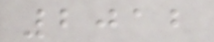2012
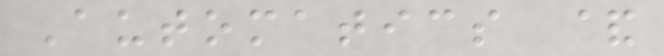Automatics &
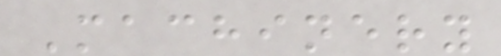Machinery
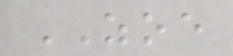ZOE
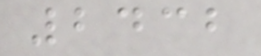2432
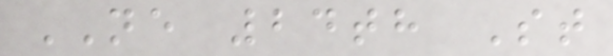NE 24th St
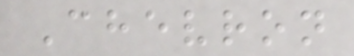Chevron
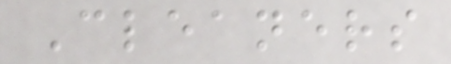Cleaners
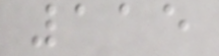115
